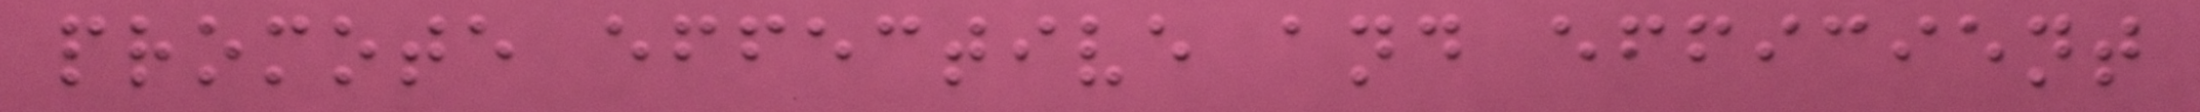promote effective and efficient
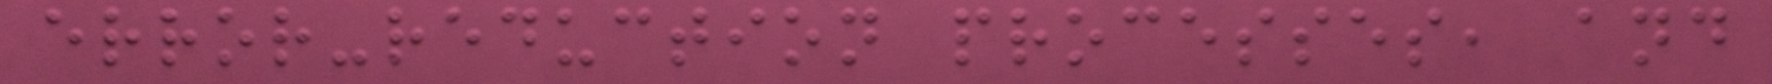error-reduction processes, and
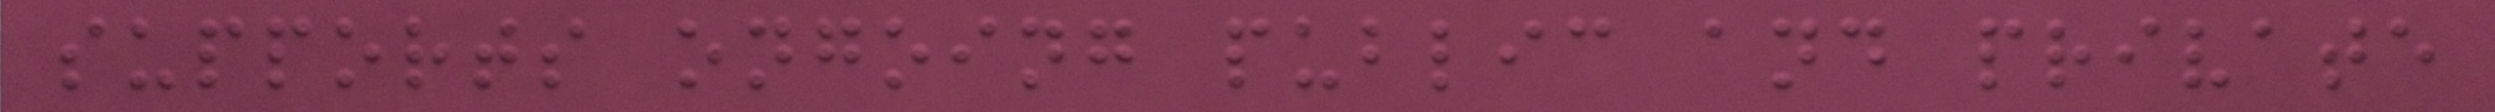supports ongoing public and private
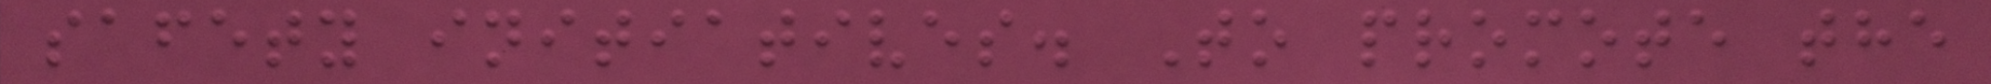safety initiatives. To promote the
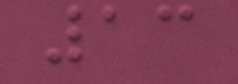13
